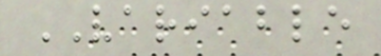VARIABLE
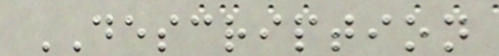DESCRIPTION
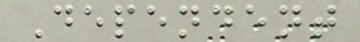Dependent
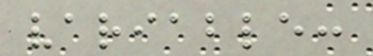variable:
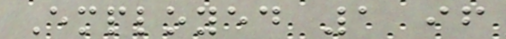Employed 1 if
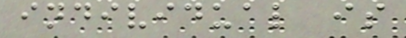individual is
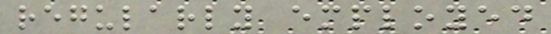regularly employed
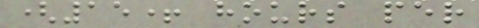(15+ hours per
